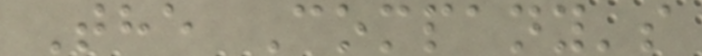The Company's
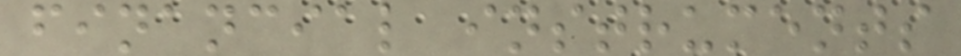financial instruments
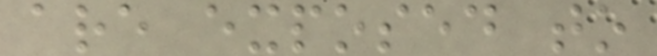are exposed to
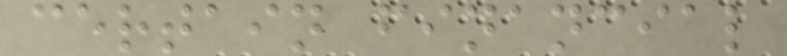certain financial
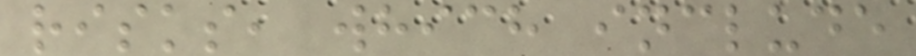risks, which include
